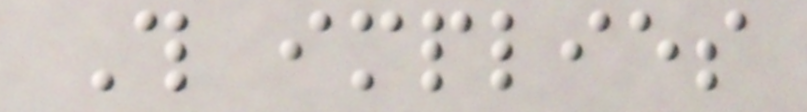This implies
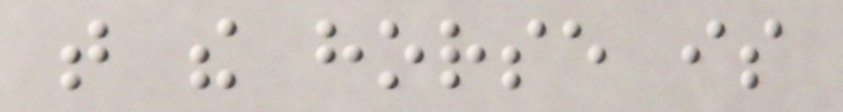that the horse is
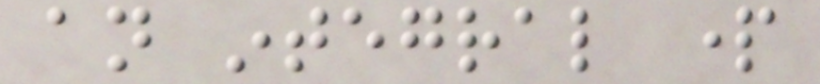an integral part
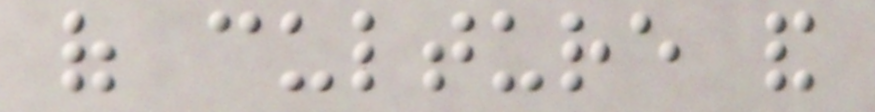of culture and
